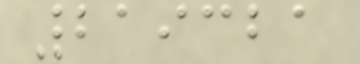219321
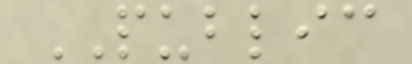PUBLIC
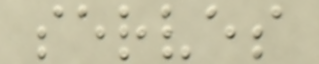serves
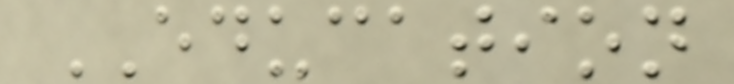EDUCATION
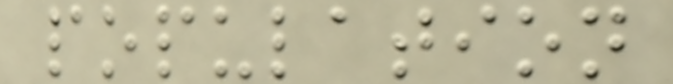population
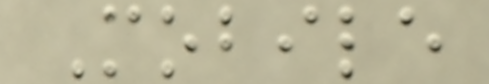Mobile
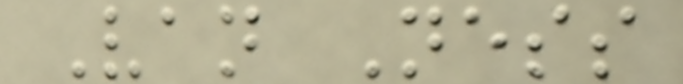Van Ness
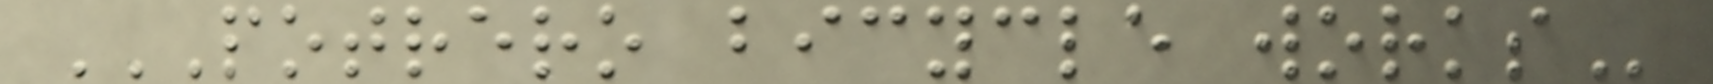POTRERO BICYCLE WORKS
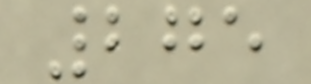275
